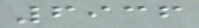6936
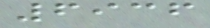6936
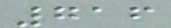716
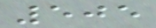505
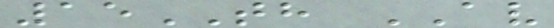15TH AV
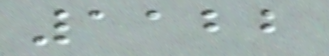1122
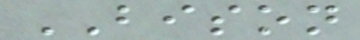BISON
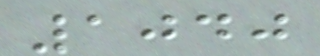1040
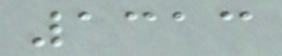1313
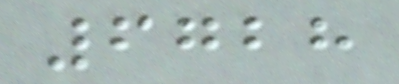6728
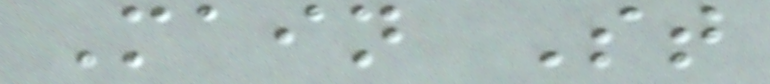Main St
